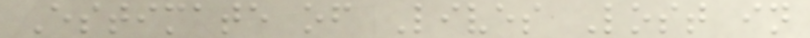Estimate of Lives Lost in
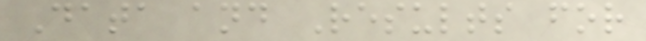Data and Results for
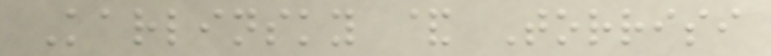Karlinsky & Torrisi
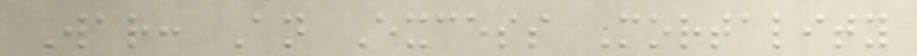War: An Excess Mortality
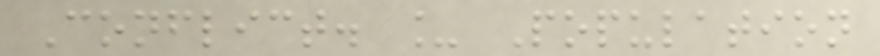Conflict. _ Population
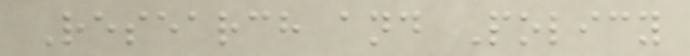Research and Policy
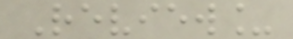Review_
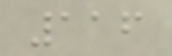116
